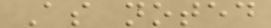As noted
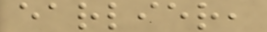earlier,
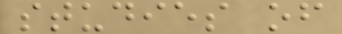studies of
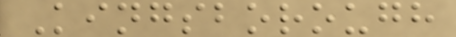Kingsborough
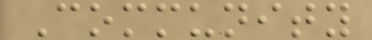Community
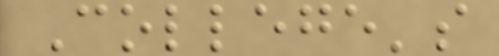College's
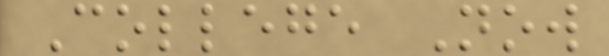College Now
